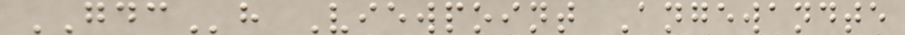GDCh Viewpoint Angewandte
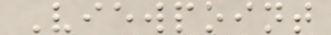Viewpoint
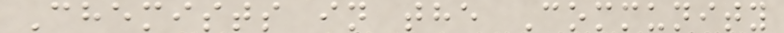Chemists in the Community
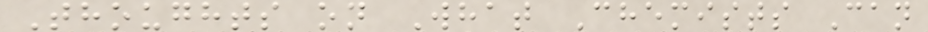Thoughts on What Chemists Can
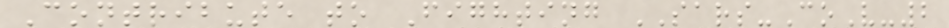Contribute to Fighting SARS-CoV-2
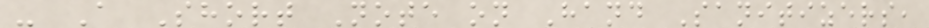- A Short Note on Hand Sanitizers,
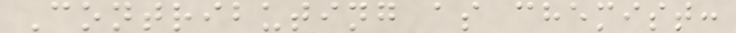Contributing as chemist:
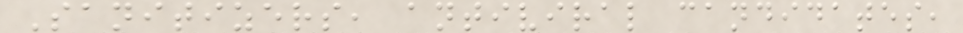Sanitizers, antiviral candidates,
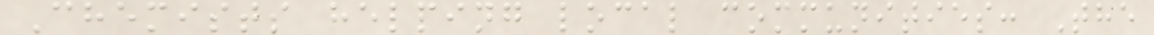Chemists helping local communities: The
